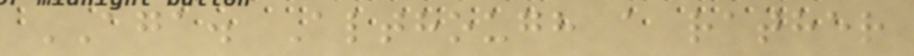AGA. Although a rather
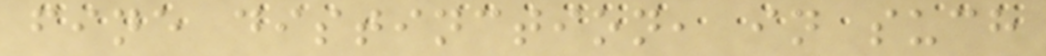fine distinction, in such
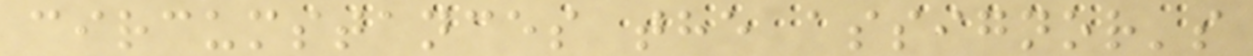circumstances the assignor's
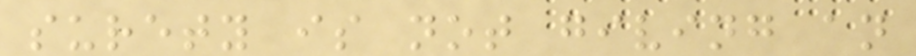surety is not giving an
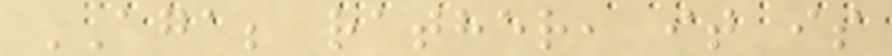AGA; rather, it is
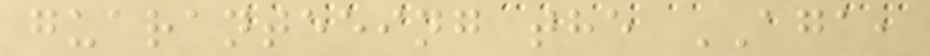guaranteeing the AGA,
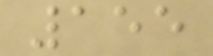155
